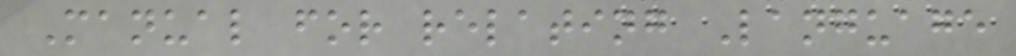Manual for relating Language
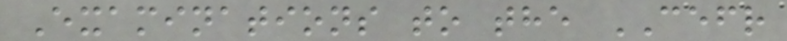Examinations to the CEFR
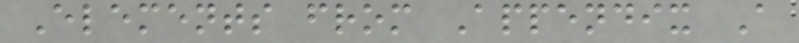Elements from Appendix A
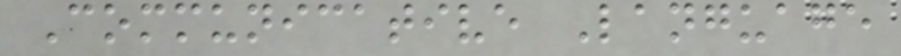Communicative Language
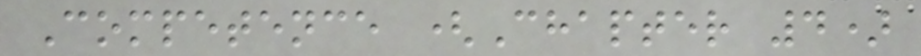Competence (Chapter 4)
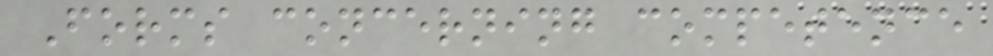Forms concerning competence
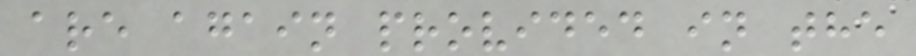are again provided in the
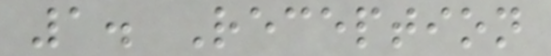1. Reception
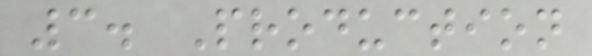3. Production
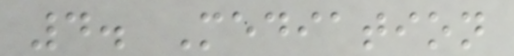4. Mediation
